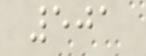501
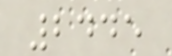2445
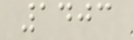1403
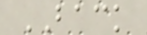BACK
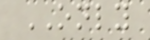ONLY
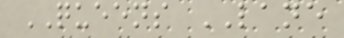QUEENS LANE
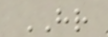HR
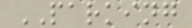PARKING
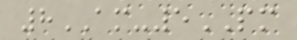8AM-5PM
